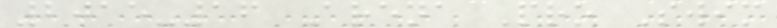2015-16 Arena Pro Swim
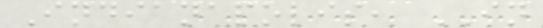Indianapolis, IN
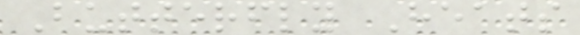Butterfly Heats
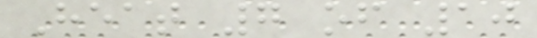Heat 7 of 10
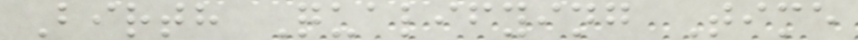Birth Qualifying Time
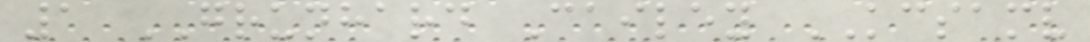1 GRUNHARD Cailey KCSAMV
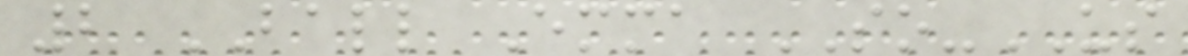2 BALL Emma SO-US
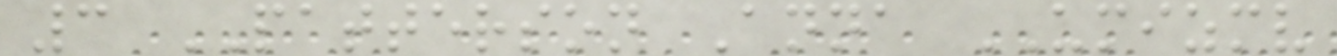3 PATTERSON Anna UMIZMV
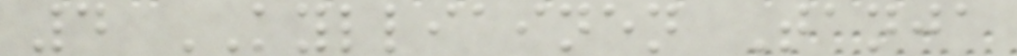4 KYLLIAINEN Tanja
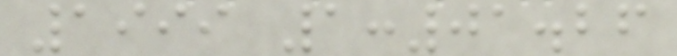1999 1:01.26
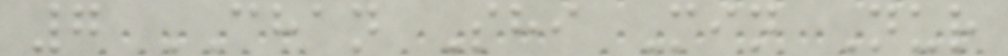7 CHAN Shi Min Nur
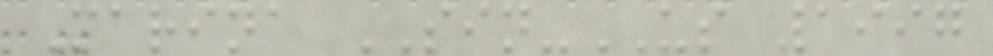Marina SIN-US 1997
